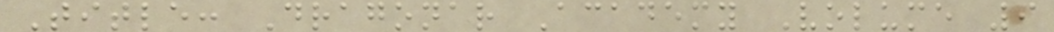Title: Dragonar Academy Volume 9
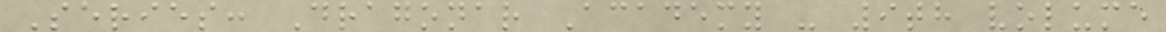Series: Dragonar Academy - 9th volume
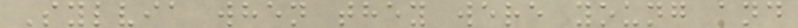Sylvia when they were young and
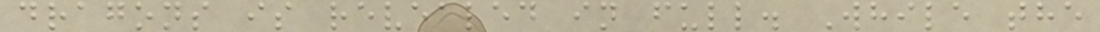dragons is revealed in full. While the
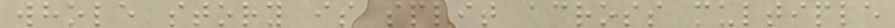whole story is split across multiple
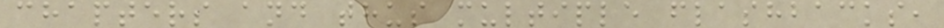chapters and thus multiple flashbacks,
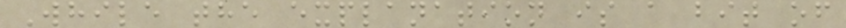While the explanation is a bit of
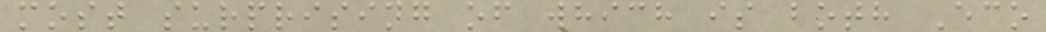most surprising of which is both Eco
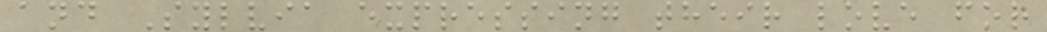and Sylvia expressing their love for
